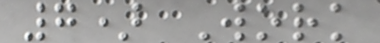7) Work
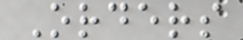Orders
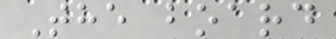The board
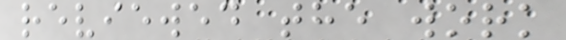reviewed the work
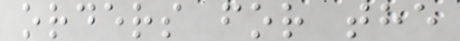orders for the
